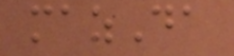mazDa
